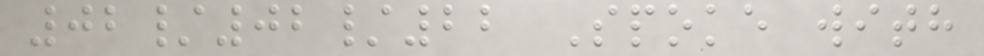02/02/22 Spoke with
